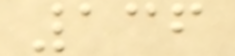136
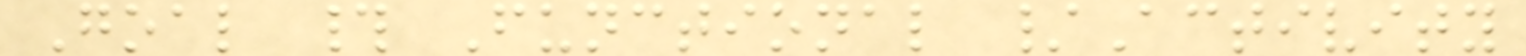Goal # Functional /Activity
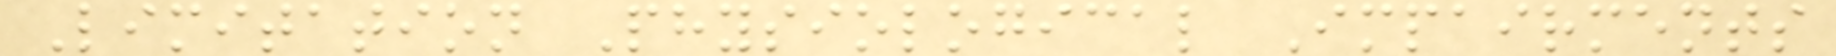Limitation Physiological Impairments
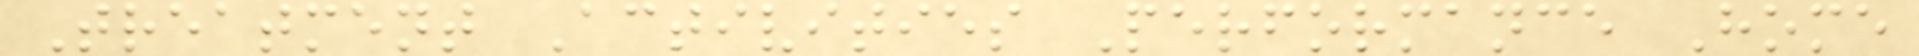Treatment Activities Performance Home
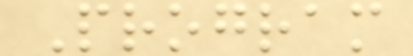Program
